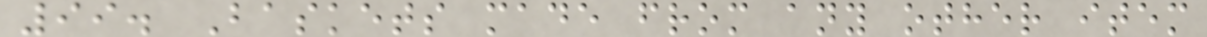99. Baskets made from any other item
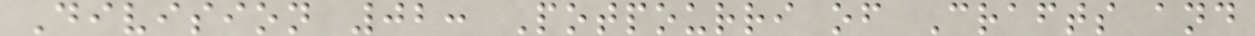Division 02: Potpourri of Crafts and
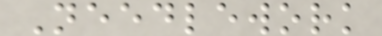Needlework
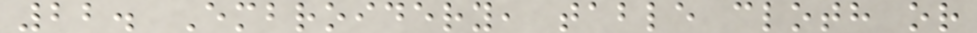22. Embroidery, table cloth or
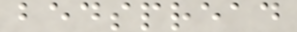bedspread
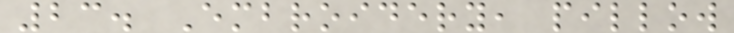23. Embroidery, pillow
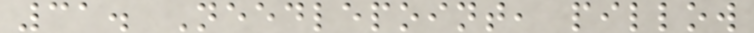31. Needlepoint, pillow
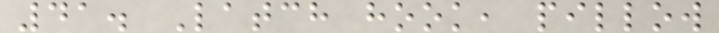41. Latch hook, pillow
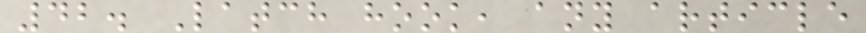42. Latch hook, any article
